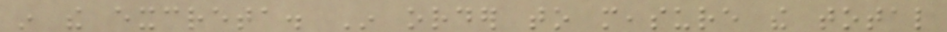in the excreta. In order to measure the total
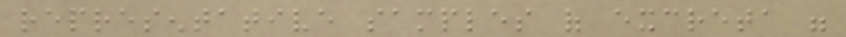representative samples of excreta were
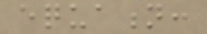equation:
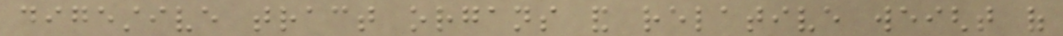digestive tract organs and relative weight of
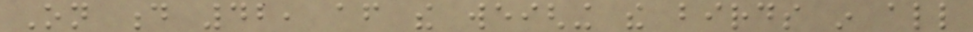On d 42, after the weighing the birds in all
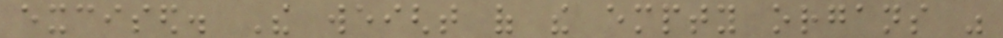excised. The weight of the empty organs was
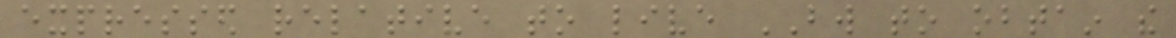expressed relative to live BW to obtain the
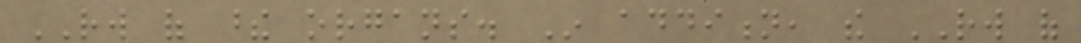RW of these organs. In addition, the RW of
